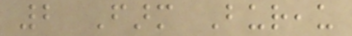2 Farm Bureau
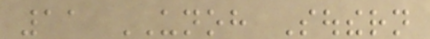11 UNOH Southern
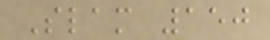Slam 150
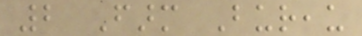2 Farm Bureau
